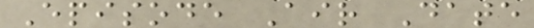Episode Air Date
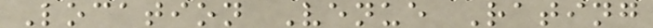Location Venue Rating
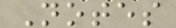Notes
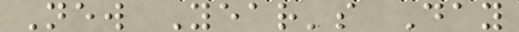New Year's Day
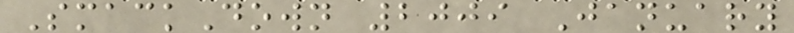SmackDown 2009 January
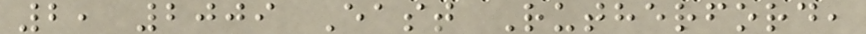2, 2009 East Rutherford,
